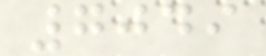7049
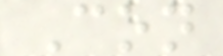Con
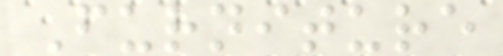Furniture
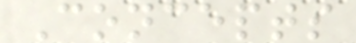Concepts
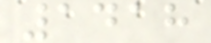1418
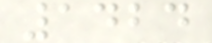1424
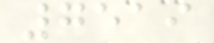7519
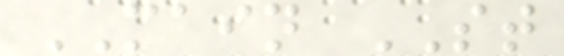MAIN ST
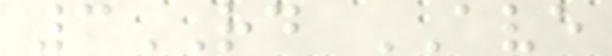3RD AVE
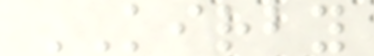KIRBY
